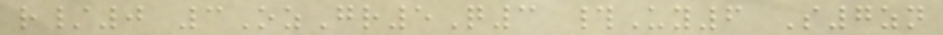r/0 3OzGr5Q3 #Uy6 S7zn
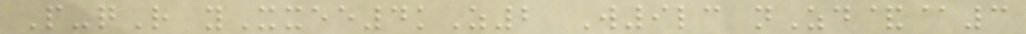P-qR yXxee4kZ2 W9lc nZd&@3
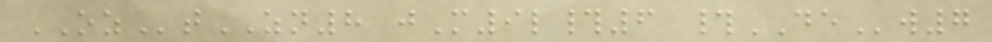OZtZN8 jM9l#6 #DEw7
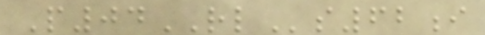P04RLs62i
